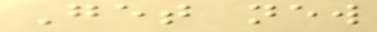Get new
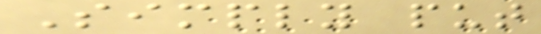Simply put
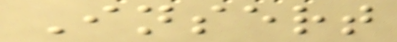Insert
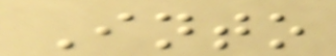Into
